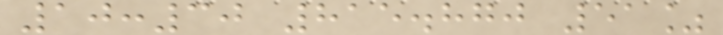10:30 815.870 51%
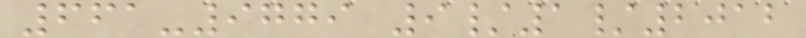661-9779 9/1/2012
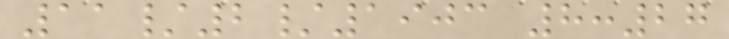11/2/1903 8:27
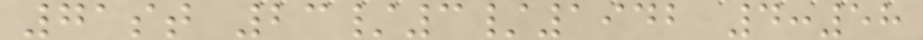71st 23/3/1942 4:58
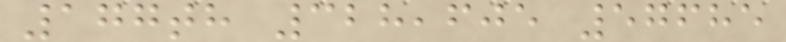177th 328,605 57685
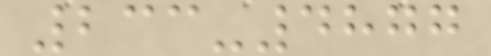233-4877
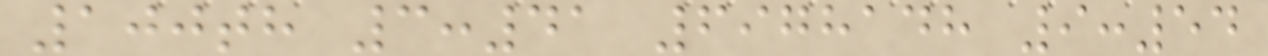100th 3:41 6978148 9:54
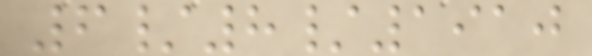6/8/1910
